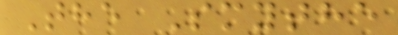The Smythe
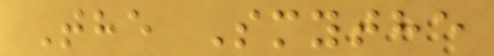The Smythe
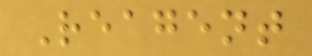Reagent
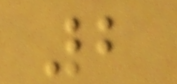2
